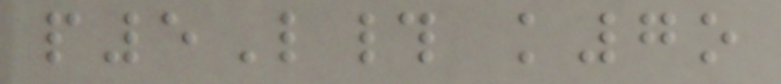p5L# k7o
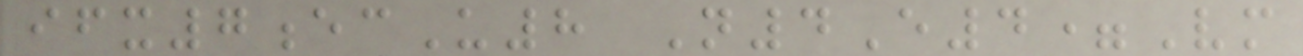ifx7ecU8 N4E4=Vm
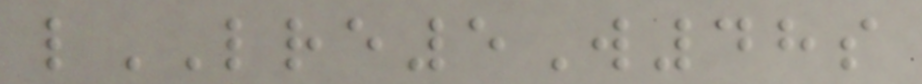lLRE5W48s
